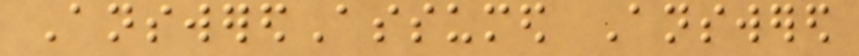AnsweredAssumed Answered
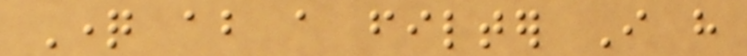Question about a filter I have
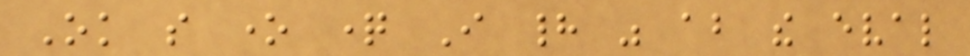Ok so one question I had was about the eval
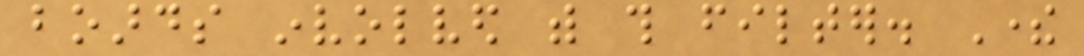boards involved with this filter. There
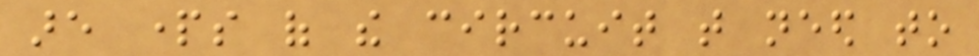are parts of the circuit that need to
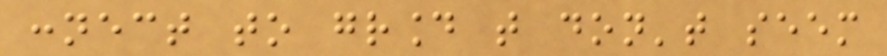connect to ground that don't seem
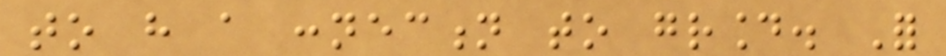to have a connection to ground. For
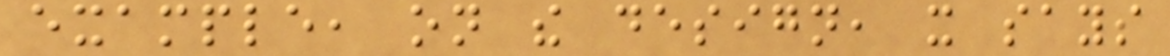example, on the design, it says
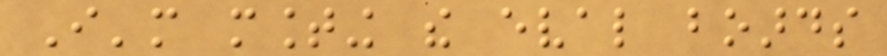I'm mounting the eval boards
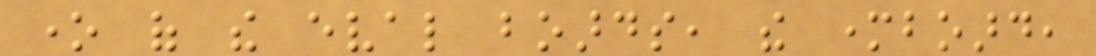one of the eval boards, the motherboard,
